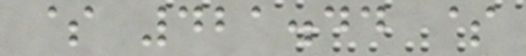$ 421.44 $
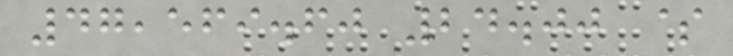47,569.60 24.00 $
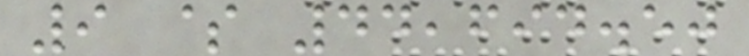9 $ 44,694.50
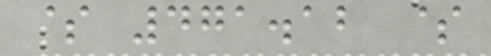$ 471.12 $
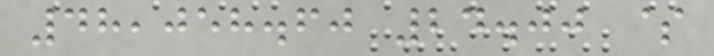48,058.60 24.00 $
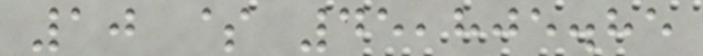10 $ 45,805.85
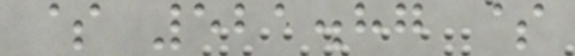$ 521.87 $
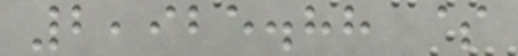2,925.88 $
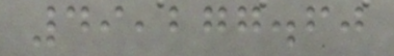49,277.60
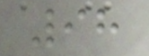98
